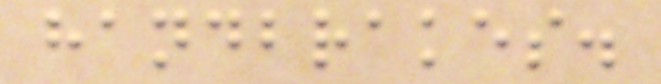handbrakes.
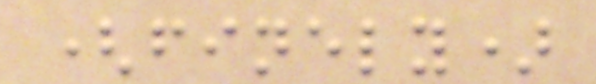(finely)
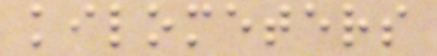kilometers
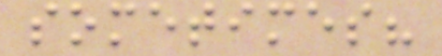sometimes?
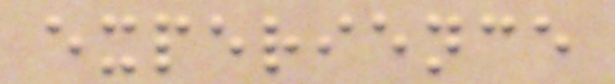experience
